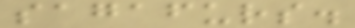sagafurs.
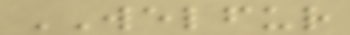WELFUR
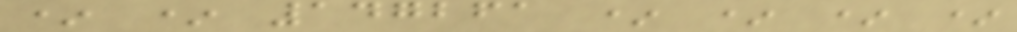* * 147261 * * * *
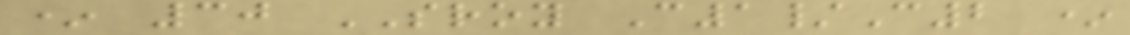* 30 SROY C1/C2 *
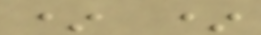* *
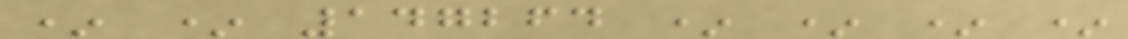* * 147264 * * * *
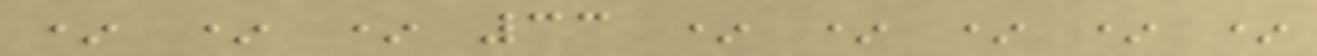* * * 33 * * * * *
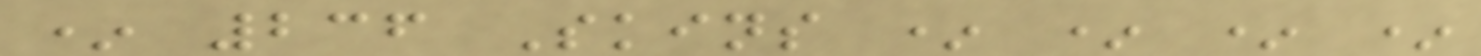* 236 Skins * * * *
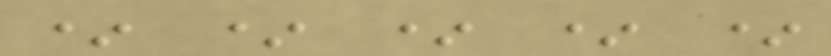* * * * *
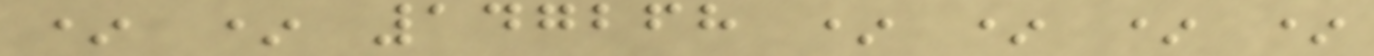* * 147268 * * * *
